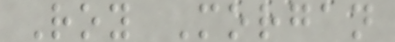Roy Morgan
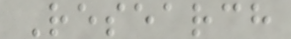Research
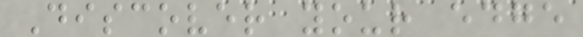Discover your edge
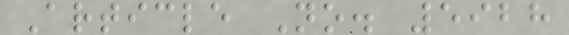Article No. 5928
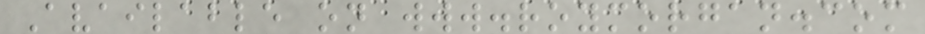Available on www.roymorgan.com
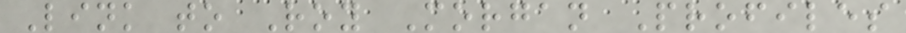Link to Roy Morgan Profiles
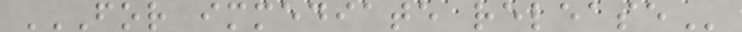FOR IMMEDIATE RELEASE
